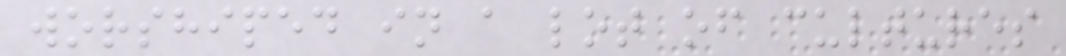worshiped in a lot of cultures
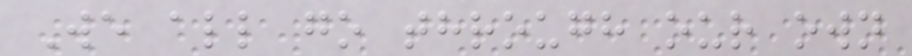We all go through our own
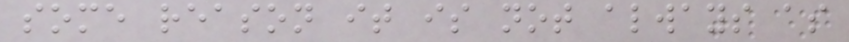some reason it is not always as
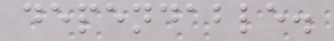dependable.
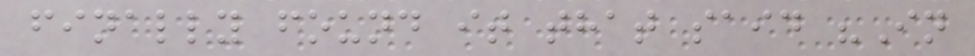finally found it that said "In
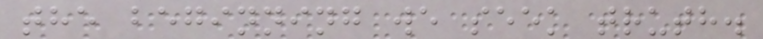the beginning we seek truth.
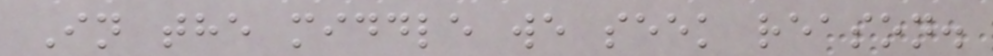In the middle we seek reason.
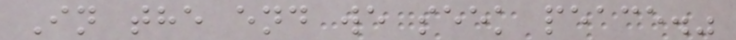In the end we seek peace."
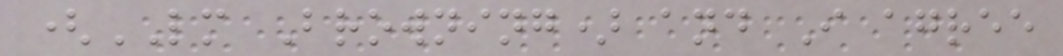(LM Browning) and I agree
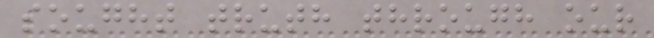sought truth through our
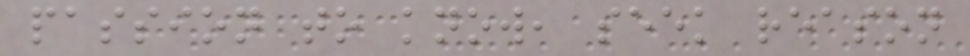passion to know, seek reason
